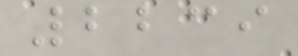2239
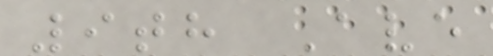9th Ave
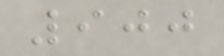900
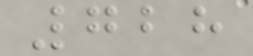728
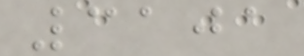3101
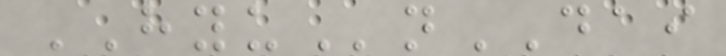HYUnDAI
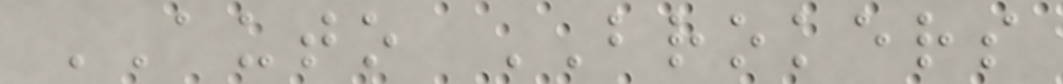AUTO BROKERS
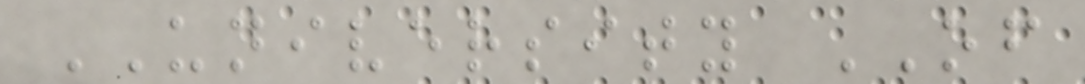UNIVERSITY OF
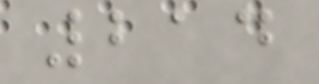214
